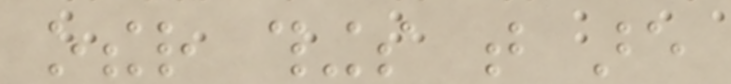other things that are
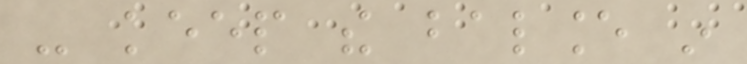- keep the balance in
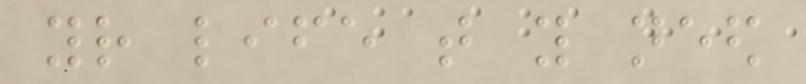your life that you need
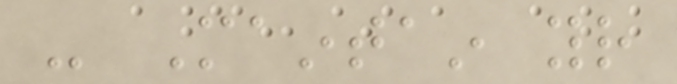- Maintain your
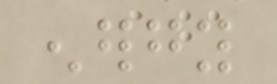energy
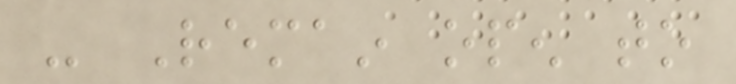- Remain open to
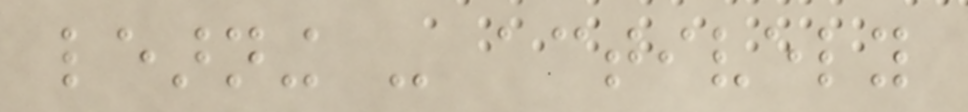learning - actively
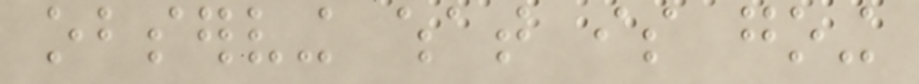observing what is going
